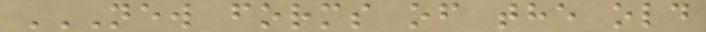NEW FORMS OF THE OLD
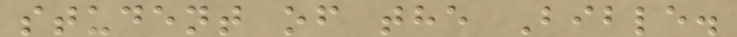student of the Bible.
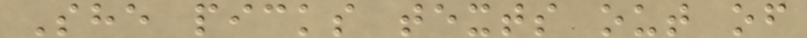She picks texts out of
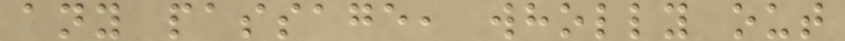any passage, wholly out
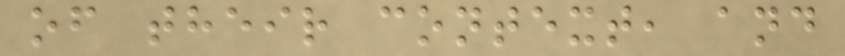of their context, and
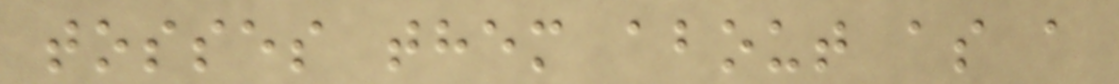tosses them about as a
